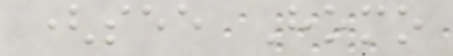(see Homo
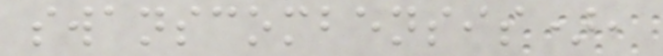swanscombensis),
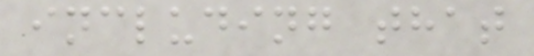including that
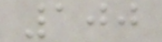100
